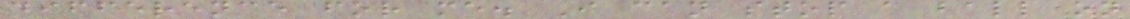difference for me. I can stop a ball on
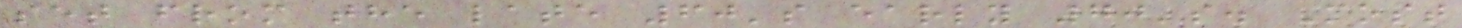set from the late 60's early 70's. Most
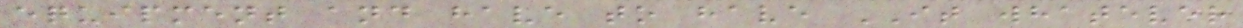equipment and have to have IT whatever
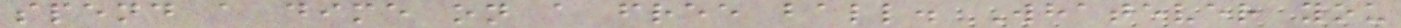spend a dime on a free ball. Whatever you
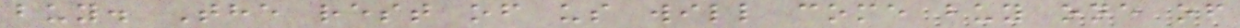buy. The rest of us will come buy one of
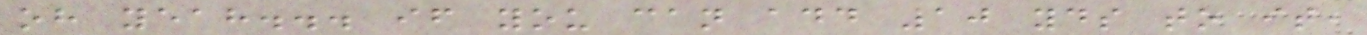oh yeah... if you can add 10 yds to it,
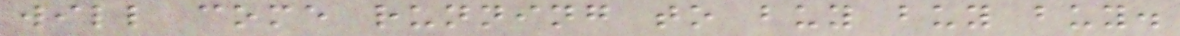will come running to buy buy buy.
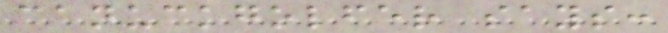canuckgolfer says:
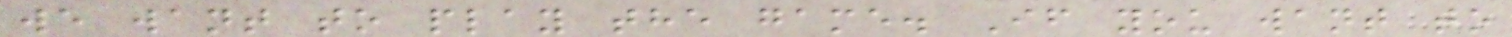we want to play the game. If you want to
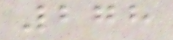278
